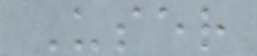User
